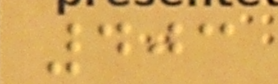403
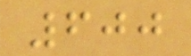600
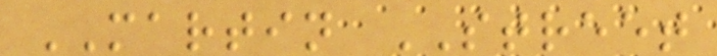MARTIN STREET
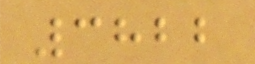3822
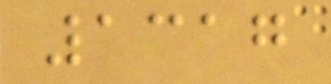1317
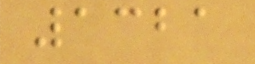1321
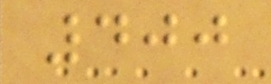400
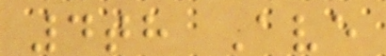4th Ave
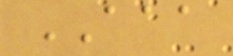AAA
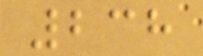238
